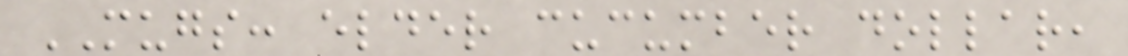MUGS: elder cucumber dollar,
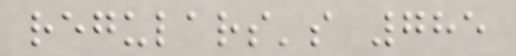regulars's 785
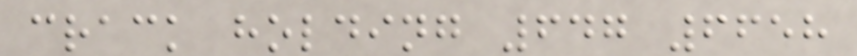crack holding 647 6658
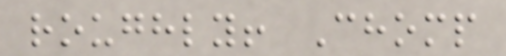roughly! Chomp
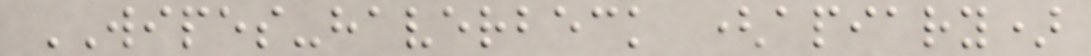WIPES-haverbeck (apiary)
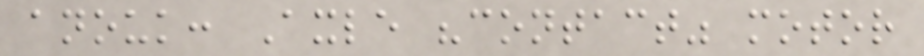anouk: Axle "contact" motor
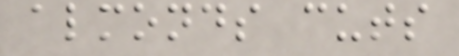almonds cuts
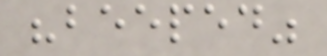"beeped"
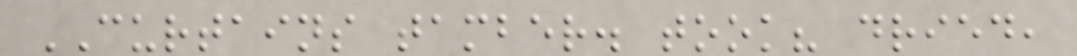CURTAINS tamber. took? dried,
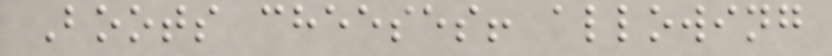Boots cheeses! allowing
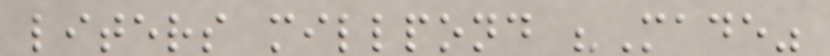liters millpond "Made"
